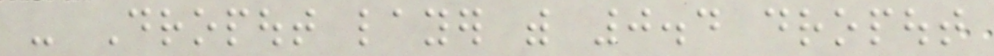- Dropout layer with 0.4 dropout
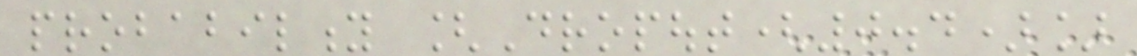probability [Dropout(0.4)]
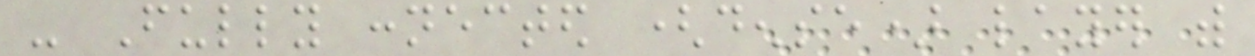- Fully connected (dense) layer with
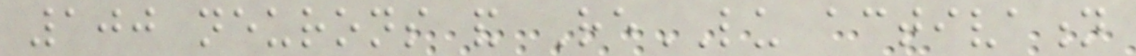100 neurons and ReLU activation
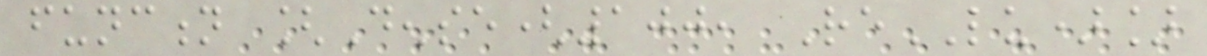function [Dense(100, ReLU)]
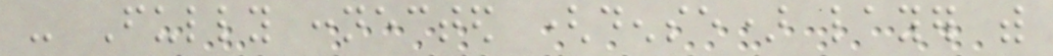- Fully connected (dense) layer with
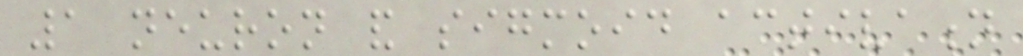1 neuron and sigmoid activation
